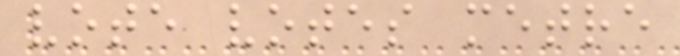vote votes metre
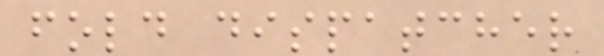fold dispatcher
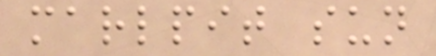marlpit sun
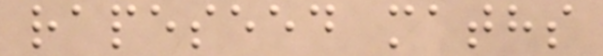rapeseed maths
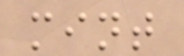mint
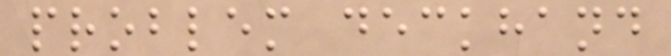problem deckhand
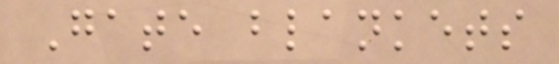Gate blankets
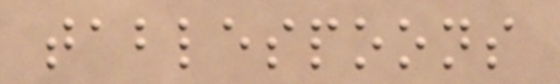tablespoons
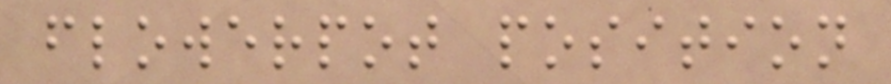flowerpot position
